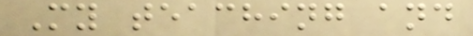My teaching and
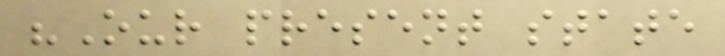"Our present state
